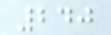240
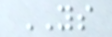YS
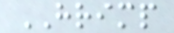HRIMP
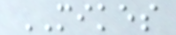MIKES
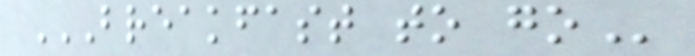BREAKFAST TO GO
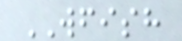WFISH
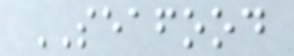SEAFOOD
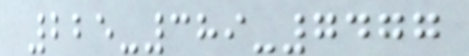225-389-7477
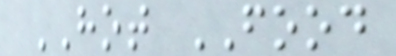HOT FOOD
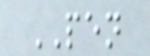PEN
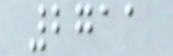2711
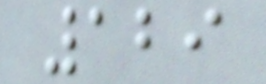129
